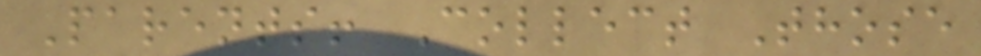Parents! Collect Those
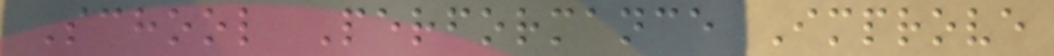School Performance Improve
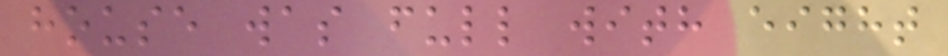house was full with eight
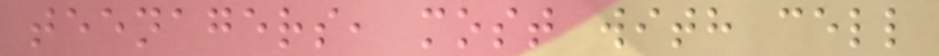teenagers, most with cell
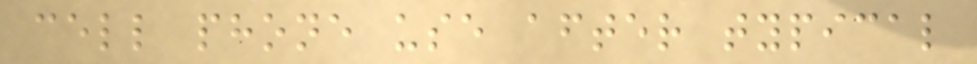cell phone use after typical
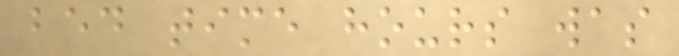bed time hours was
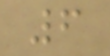6
